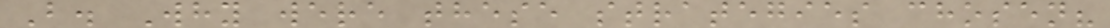B. Why were these strategies chosen?
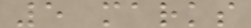5 marks
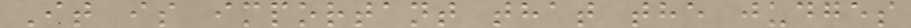It is important that the judges
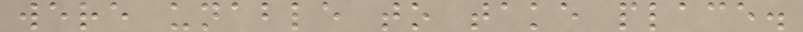were unable to take place.
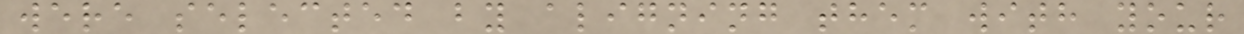were selected by aligning them with your
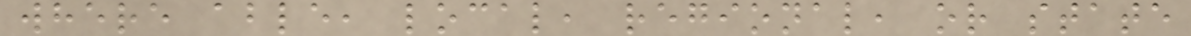where able, local, regional, or state
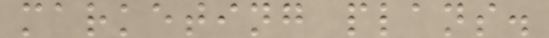marketing plans.
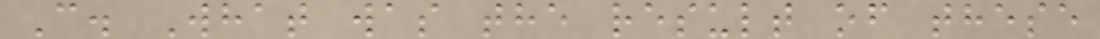C. What was the result of these
